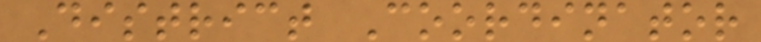District Coordinator
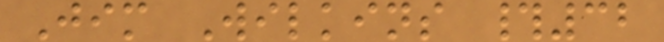Jim Wilkins #32
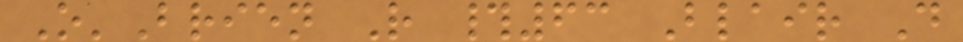O'Brien R #63 Blair D
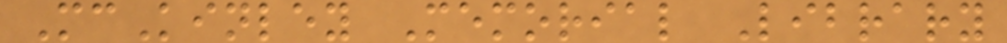McKinley Memorial Library
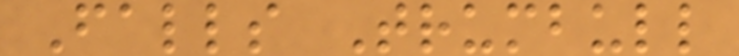Falls Trumbull
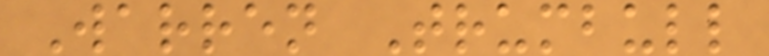Warren Trumbull
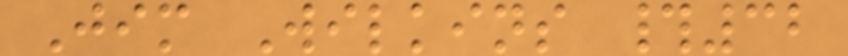Jim Wilkins #32
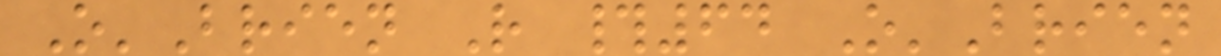O'Brien R #64 O'Brien
